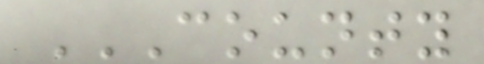COUNTY
